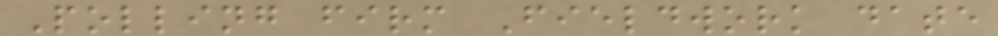Polling firm Fieldwork date
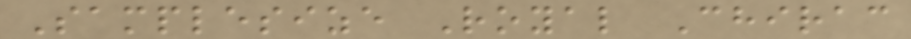Samplesize Royal Chirac
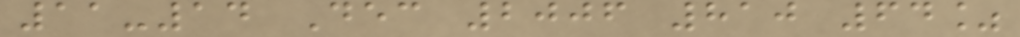11-14 Dec 2006 810 64%
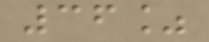36%
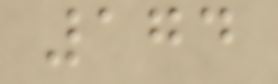174
